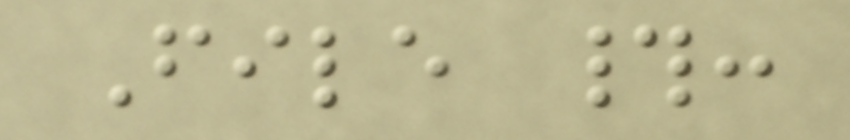File #:
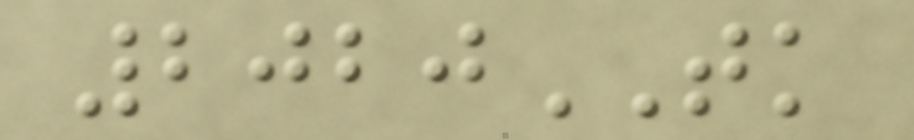2020TK
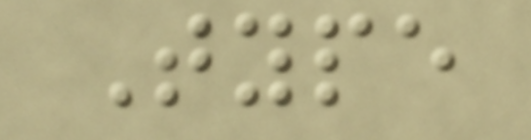Type
